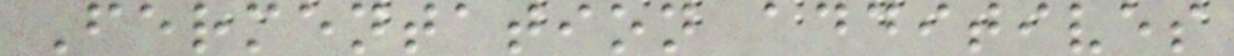Fermentation additives
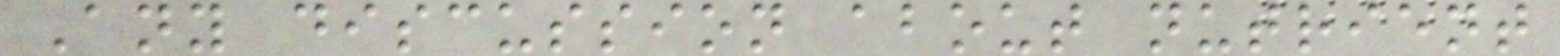Any discussion about nutrient
